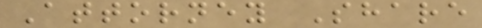Attorney Share
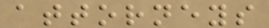attorneys
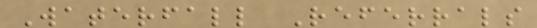Waterfall Referrals
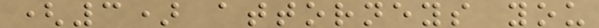(3) attorneys you
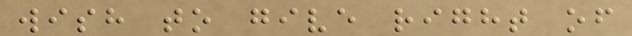wish to give right of
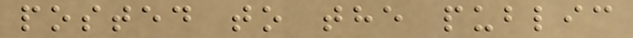posted to the public
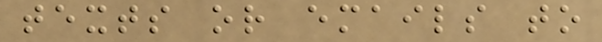texts or emails to
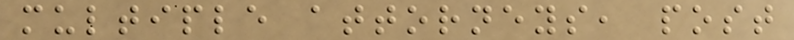multiple attorneys, post
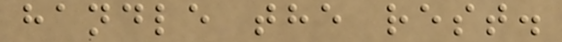handle the rest.
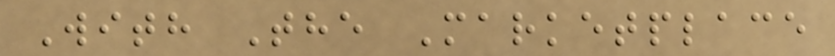With The Marketplace
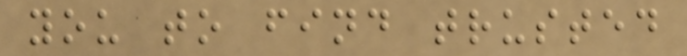you to find trusted
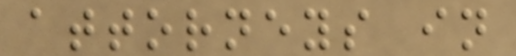attorneys in
